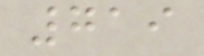719
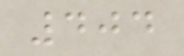404
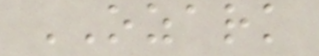OZARK
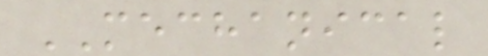MECHANICAL
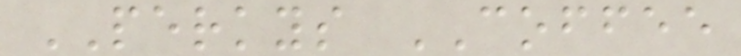PERKYS COFFEE
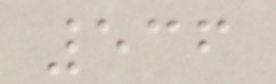536
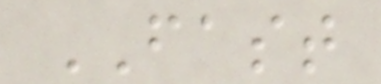FAST
